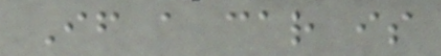If a car is
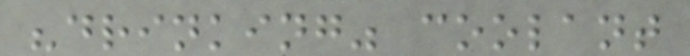"drinking" coolant
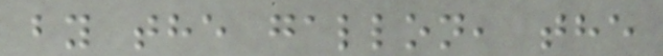by the gallon, the
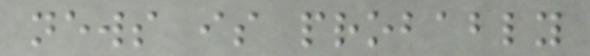news is probably
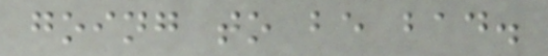going to be bad.
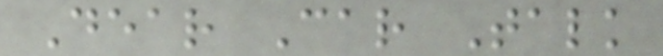Dear Car Talk
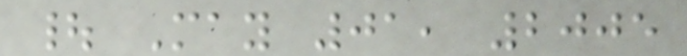| May 01, 2005
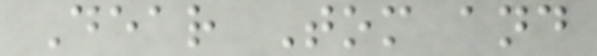Dear Tom and
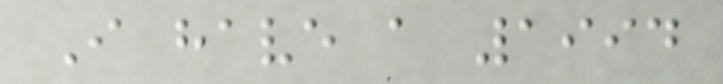I have a 1994
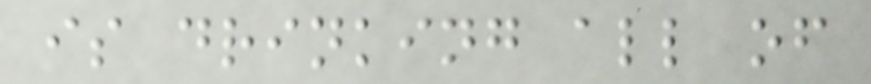is drinking all of
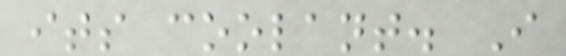its coolant. I
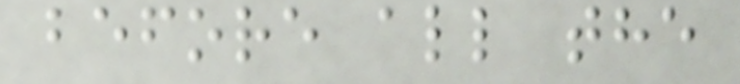before all the
